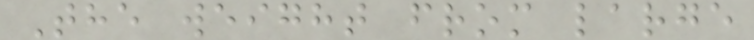The weight from large
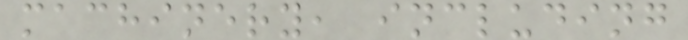machinery, including
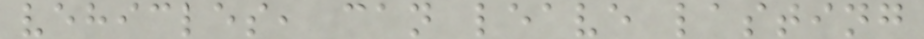vehicles, can leave lasting
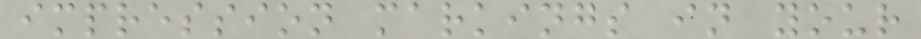impression markings in your
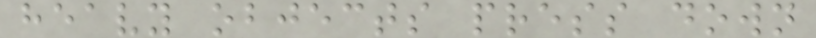heavy objects press down
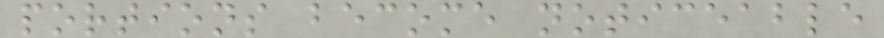portions become noticeable
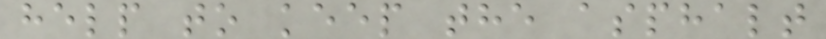help to keep the asphalt
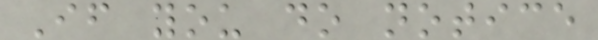If you do notice
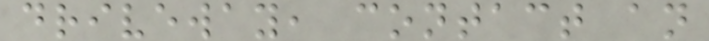driveway, contact an
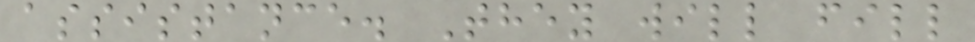assistance. They will fill
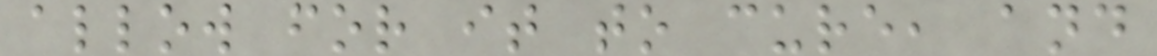allow for it to cure, and
